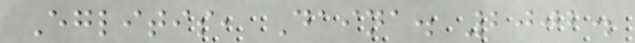Eglitis, Daina. 2002.
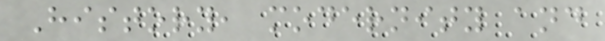History, modernity and
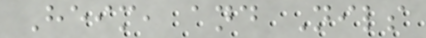Heim, and Nils
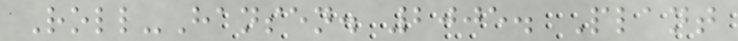Roll-Hansen. 2005. Plant
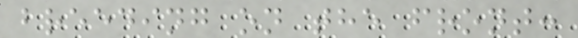breeding on the front:
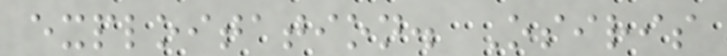exploitation. Osiris
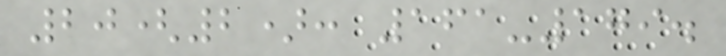20(2): 161-179.
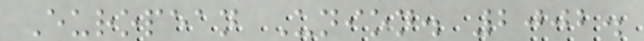European Union. 2002.
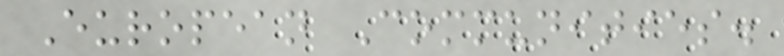European Communities.
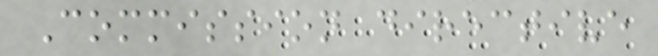Commission directive
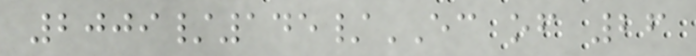2009/145/EC of 26
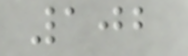102
